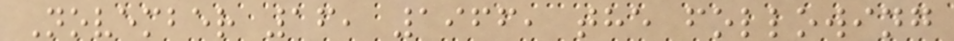November 16, 1966, the following
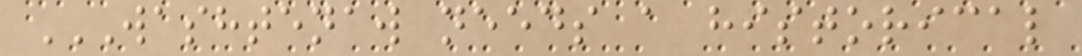WASHTENAW NEEDS A HISTORICAL
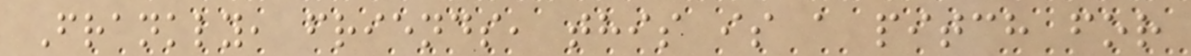Frankly, friends, this is a pitch for
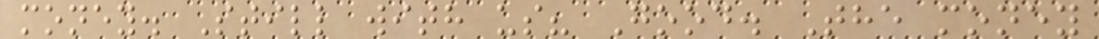money. Still with us? Good. The money
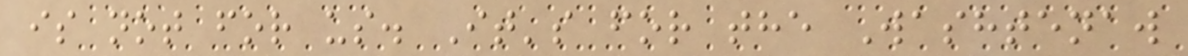is not for us. It's for the Washtenaw
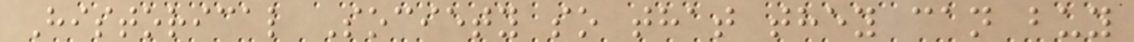Historical Society so that they can buy
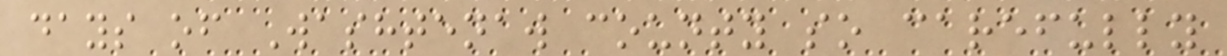days of Washtenaw county so carefully
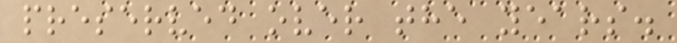preserved over the years.
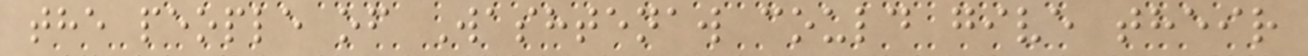the people of Washtenaw could give their
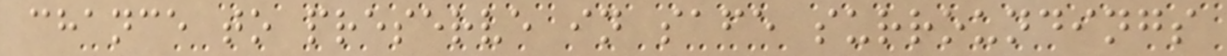chance to preserve in safe surroundings
